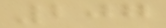207
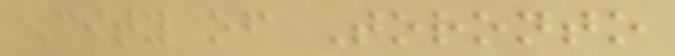City of Toronto
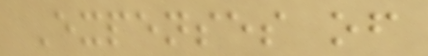Expenses of
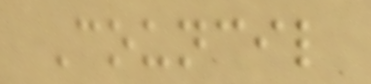Council
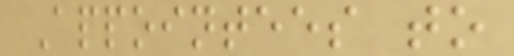Appointees to
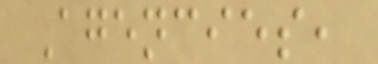Agencies,
